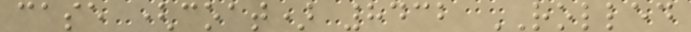case (coat) 8432 ROLLED
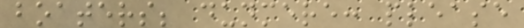boaters; dunmere: please
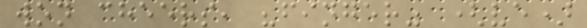won cheers, "finger" (ve)
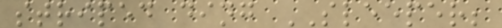striped ding SLEEPER;
